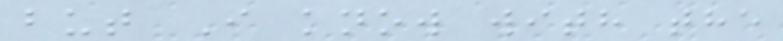but I know with the
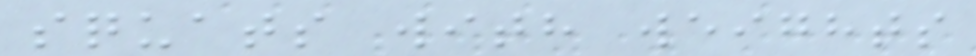squats with weights
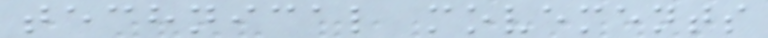technical movements
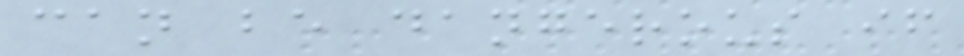can be dangerous if
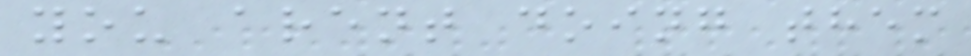you arent doing them
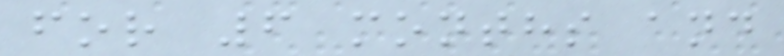for 6 months and
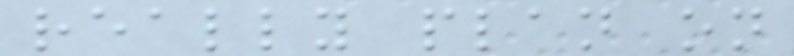really plan on
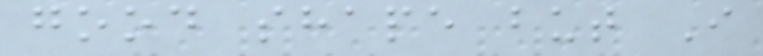good shape but I
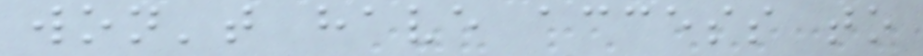won't have access to
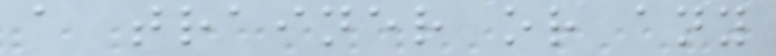a trainer or any
